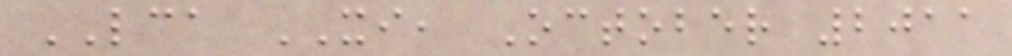LCA XI, October 2011
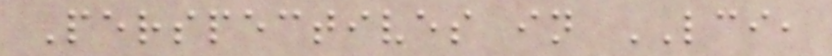Perspectives in LCI,
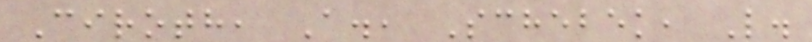Ciroth, A., Schebek, L.
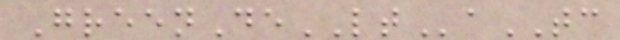GreenDeLTaTC
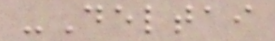-Deltai
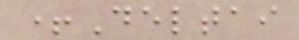+Deltai
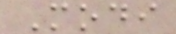Modi
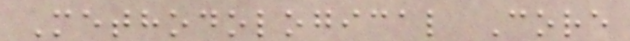Methodological Core
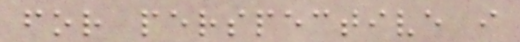for perspective i
